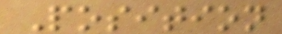Position
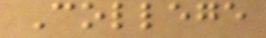College
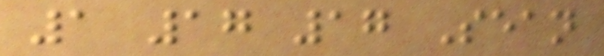1 17 17 Sean
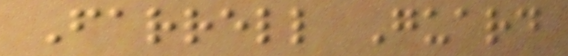Farrell Guard
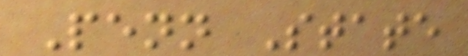Penn State
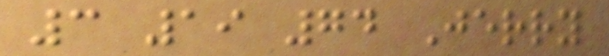3 19 74 Jerry
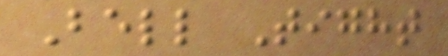Bell Tight
